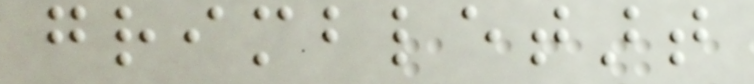grimbletart
